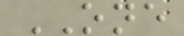ONE
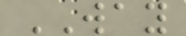WAY
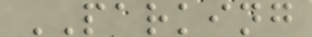PARKING
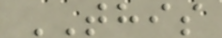THIS
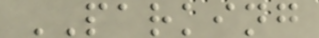PARKING
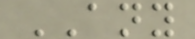ANY
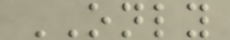ONLY
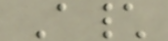A\
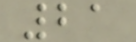21
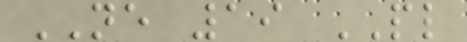NE 19 PL
